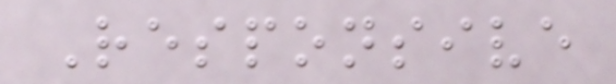Responsive
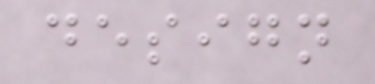design
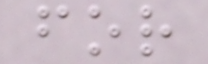for
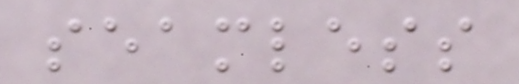seamless
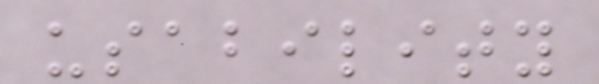usability
